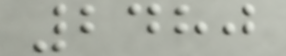2480
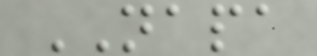NAPA
